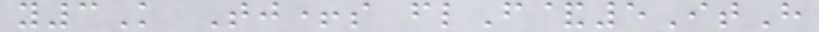y3K Tj+s flF&5ItH
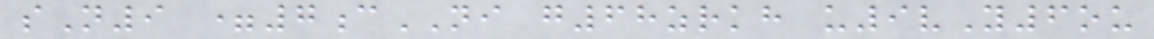sN9 =7cNI g68zrkh u9vY6ou
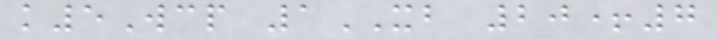k5Wcp 1XB 20+7
